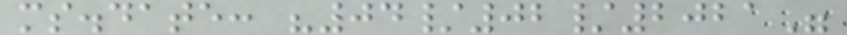ms.date: "04/02/2021"
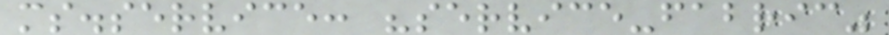ms.service: "service-fabric"
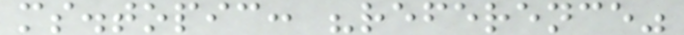ms.topic: "reference"
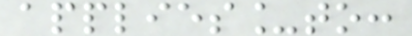applies_to:
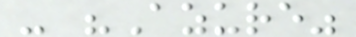- "Azure"
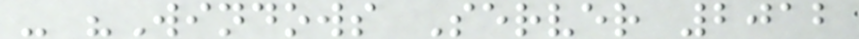- "Windows Server 2012
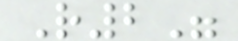R2"
